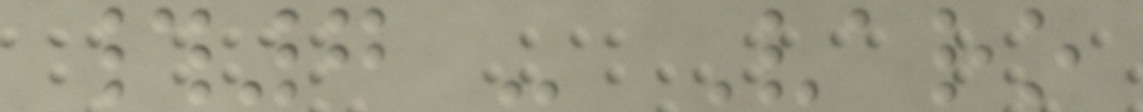#7 - Varo
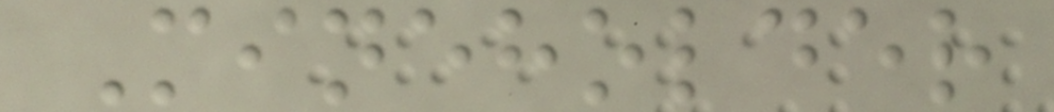Mineholder
